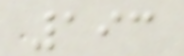193
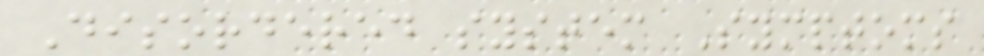Disordered system Symptoms
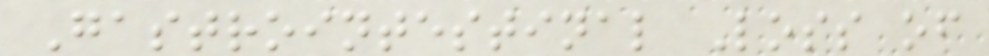Gastrointestinal Loss of
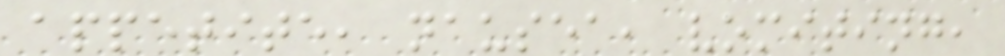appetite, nausea, vomiting,
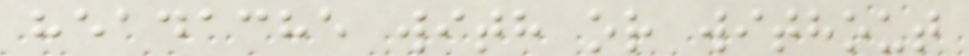headache with or without
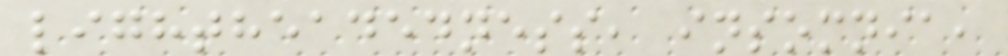lightheadedness, insomnia,
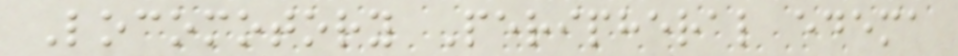Locomotory Peripheral edema
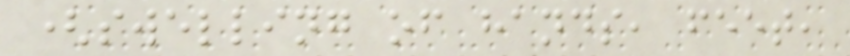(swelling of hands, feet,
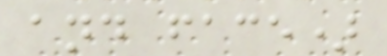and face)
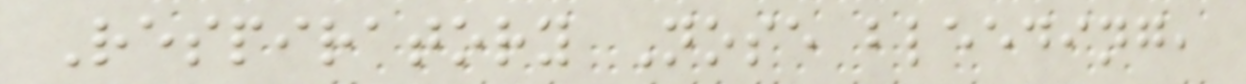Respiratory Nose bleeding,
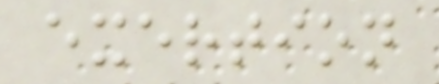exertion
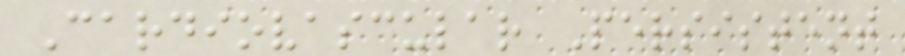Cardiovascular Persistent
